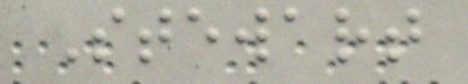Stewart
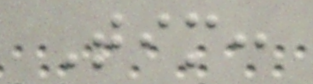Tim:
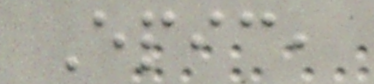Epic,
